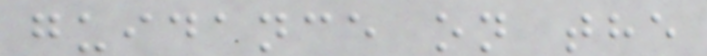guidance on the
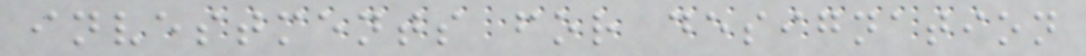investments for designation
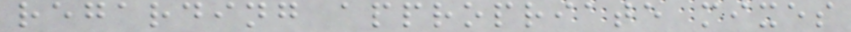regarding appropriate mixes
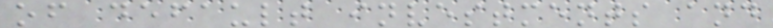of default investments and
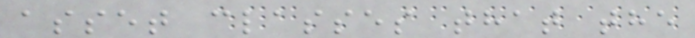asset classes that the
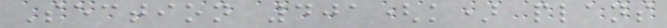Section 401(k) plans
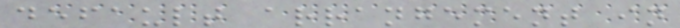default arrangement in
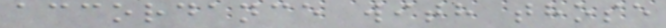accordance with those
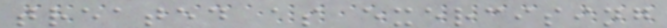treated as exercising
